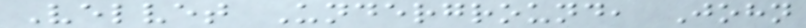Velvet Underground, John
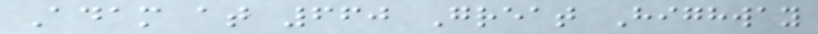Adam at 660 Great Highway
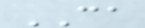CA
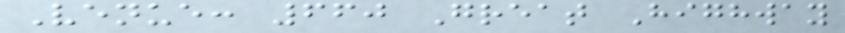Venue: 660 Great Highway
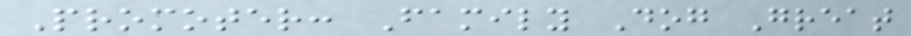Promoter: Family Dog Great
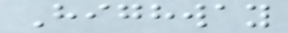Highway
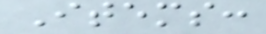Items:
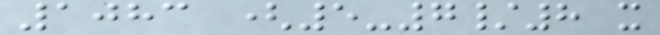1083 (5-7/8 x
